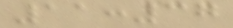11:37
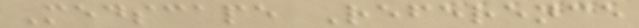Medscape Reference
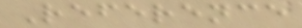Reference
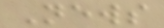News
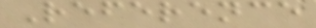Reference
